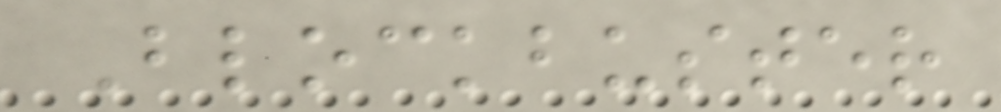Blockbuster
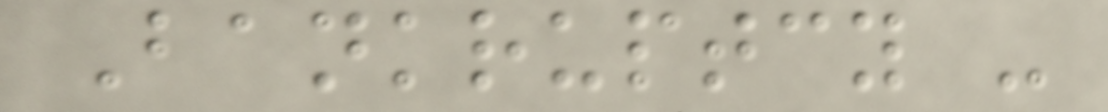Bankruptcy -
